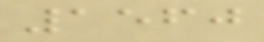1560
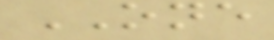ONE
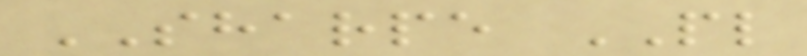SHARPE PL
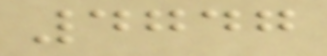4747
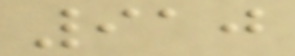910
